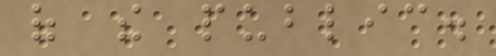of the public.
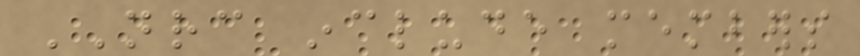NRC include members
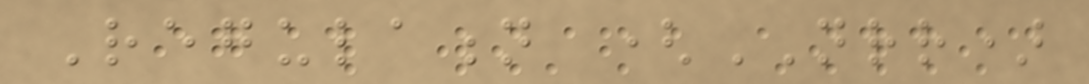Regulation (NRR)
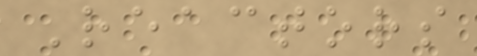Reactors
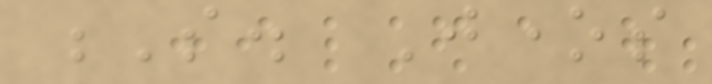S. Jones
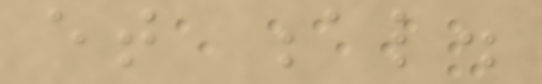et al.
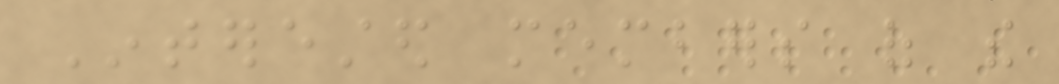Interested members of the
